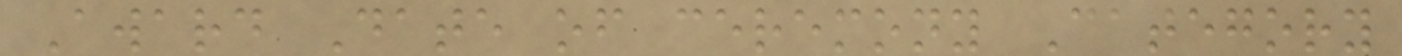Award Date of ceremony Category
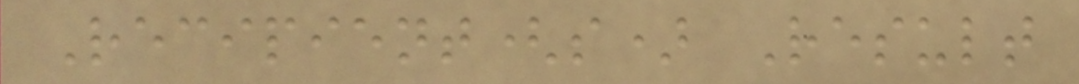Recipient(s) Result
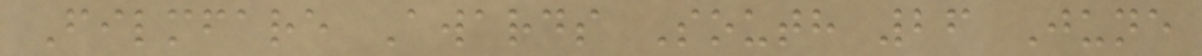Filmfare Awards South 26 June
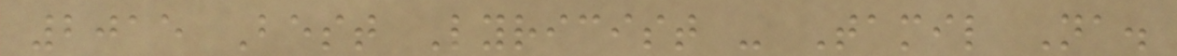2015 Best Lyricist - Tamil Na.
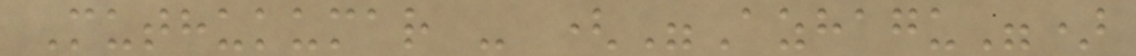Muthukumar - ("Azhagu")
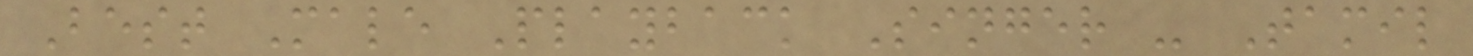Best Male Playback Singer - Tamil
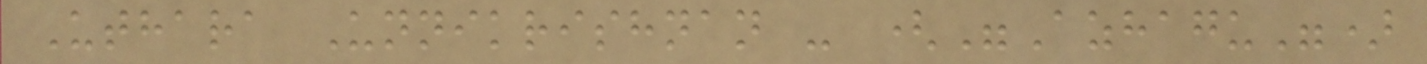Uthara Unnikrishnan - ("Azhagu")
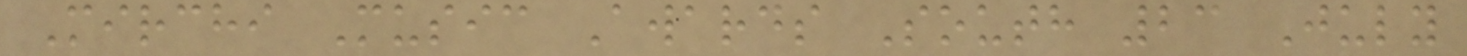Mirchi Music Awards South 23 July
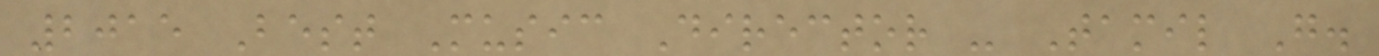2015 Best Music Director - Tamil G.
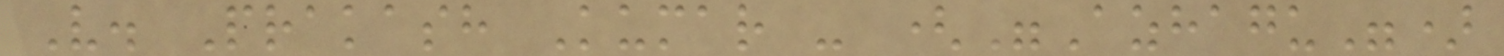V. Prakash Kumar - ("Azhagu")
